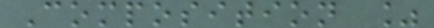Composition %
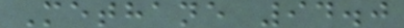Methane 94.0
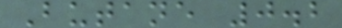Butane 0.2
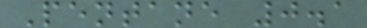Pentane 0.1
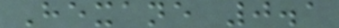Hexane 0.1
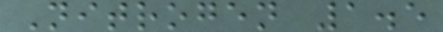Nitrogen 1.5
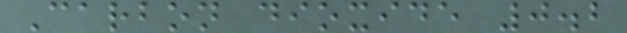Carbon dioxide 0.2
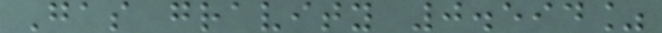Gas gravity 0.594%
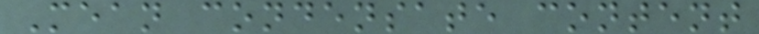Mean condensate content
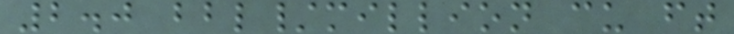2.0 bbl/million cu ft
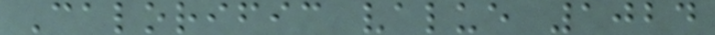Calorific value 1024
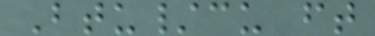Btu/cu ft
